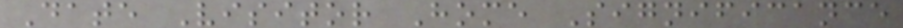Date Visitor Home Significance
